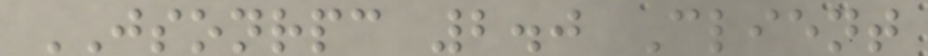JSONRPC 2.0 Client
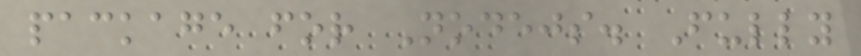package for Nodejs. Fully
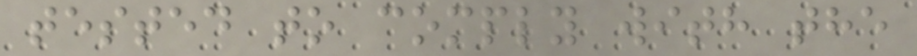tested to comply with the
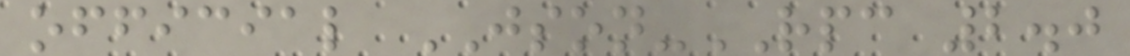official JSON-RPC 2.0
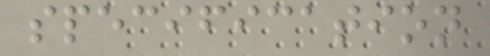specification
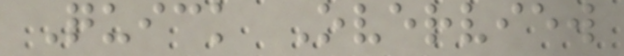Quick Overview
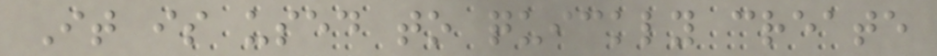It is used to quickly create
